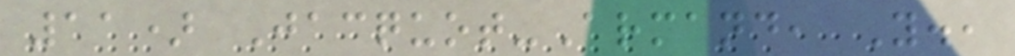11) Jacquot-Armand, Y.,
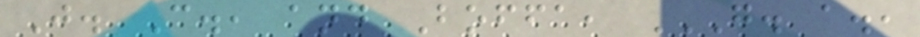J. C., and Boffa, G. A.,
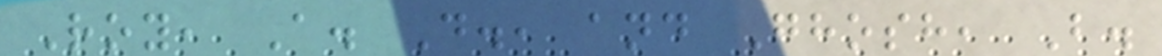Roy, A. D., and Ghosh, B.
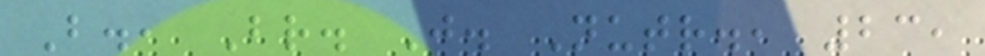B., Br. J. Nutr., 23,
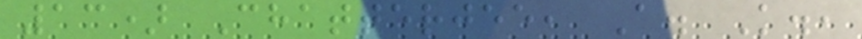13) Chatterjee, A. K.,
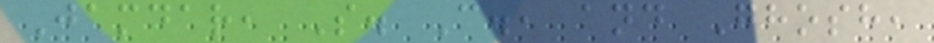Jamdar, S. C., and Ghosh,
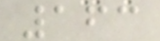163
